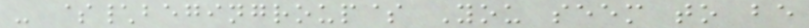- $\begingroup$ You seem to be
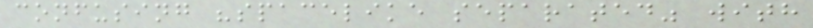confusing "spacelike separated" with
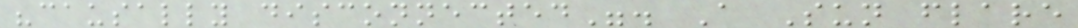"causally disconnected". A Sun flare
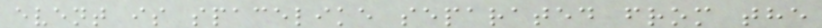event is spacelike separated from the
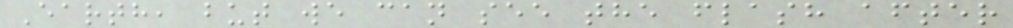Earth, but we can see the flash after
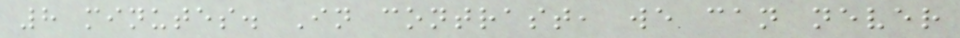8 minutes. In contrast, we can never
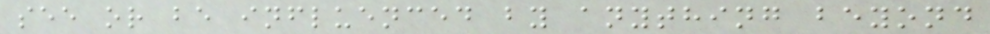see or be influenced by anything beyond
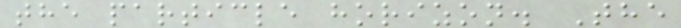the particle horizon. The
